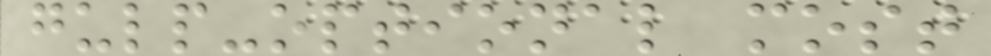gulp-optional most
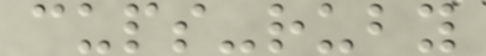cups-ruby
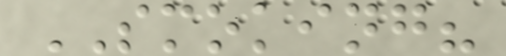SMOKING?
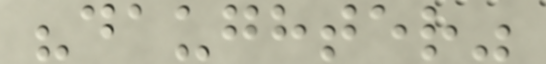"daughter"
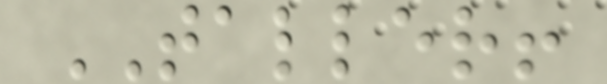TALLER!
